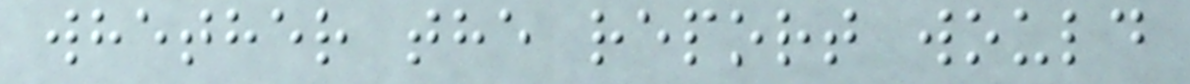whether the report would
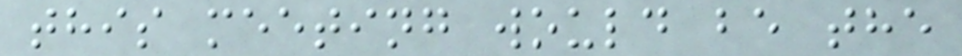this meeting would be the
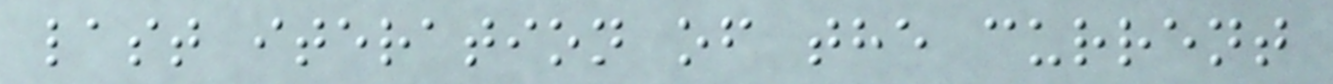last iteration of the current
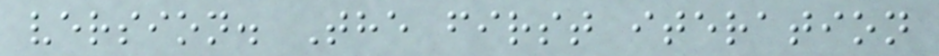version. The first iteration
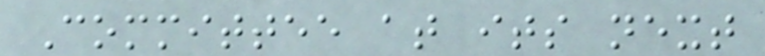Committee at its next
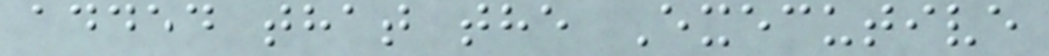added that the Executive
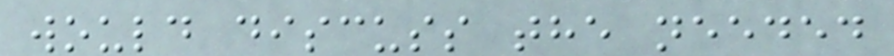would discuss the needed
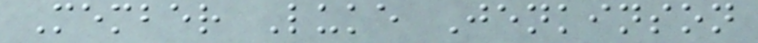Member Luke Jenkinson
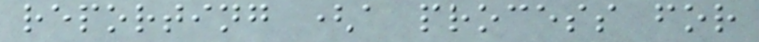reporting (a process for
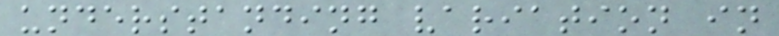understanding variation in
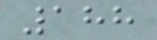188
